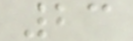23
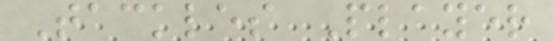Tackles Player
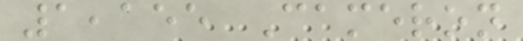1,155 Cameron
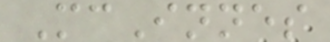McInnes
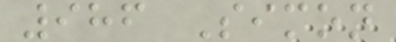986 Simon
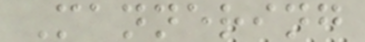Mannering
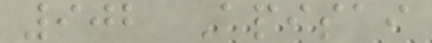902 Apisai
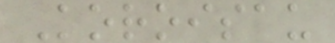Koroisau
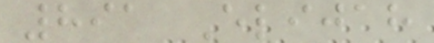891 Elijah
